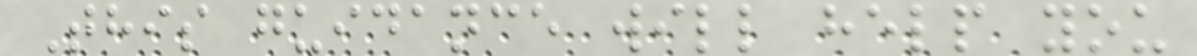This guidance will help you
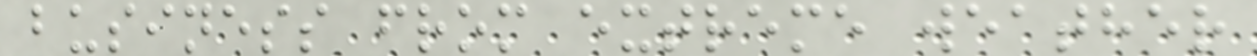business from extreme weather
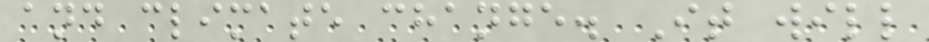and climate change. It will
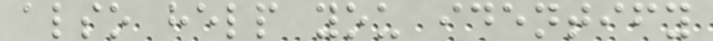also help you identify
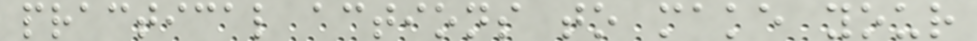practical actions to make your
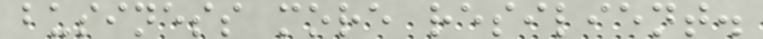business more resilient.
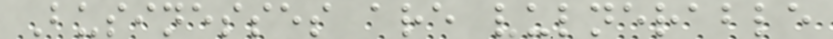Businesses are vulnerable
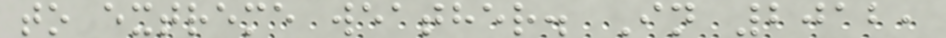to extreme weather. In 2012,
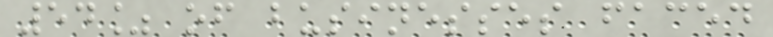54% of businesses faced
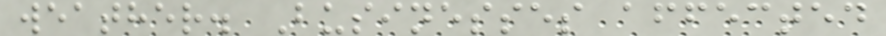weather. Businesses affected
